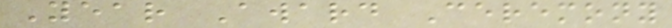Year Award Ceremony
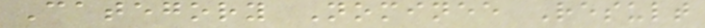Category Nominee Result
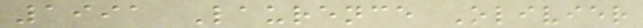1991 Laurence Olivier
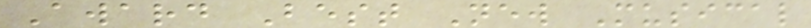Award Best New Musical
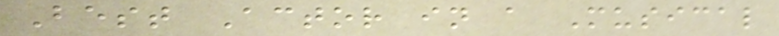Best Actor in a Musical
